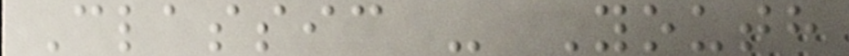Classic - Youth
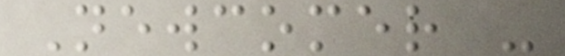Newcomer -
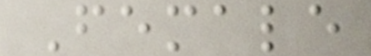Female
